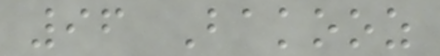96 Bakooz
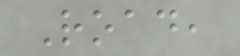Road,
